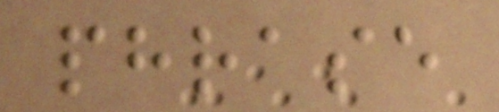phrase
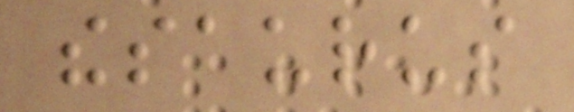thesaurus
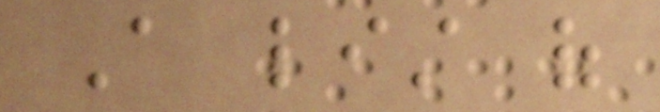A list of
